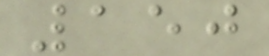150
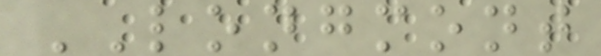LONGMONT
